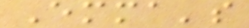Emma's
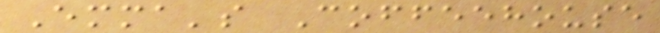Emma's Coffeehouse
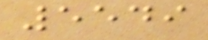5549
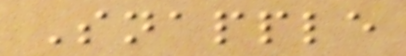Snapple
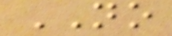NO
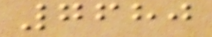7680
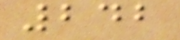242
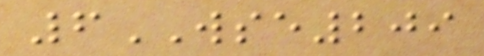6WSE209
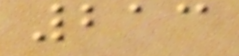213
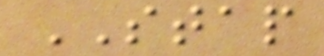STAP
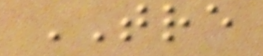TRE
